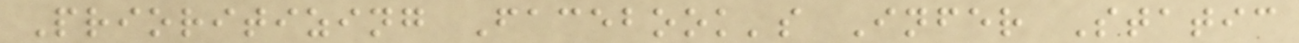Prioritizing Facebook's Infer Static
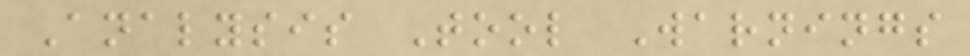Analysis Tool Warnings
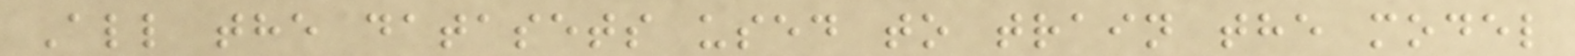All the datasets used to train the model
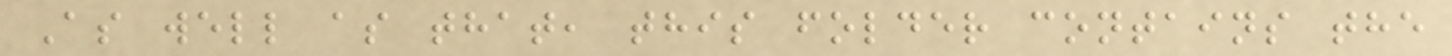As well as that, this folder contains the
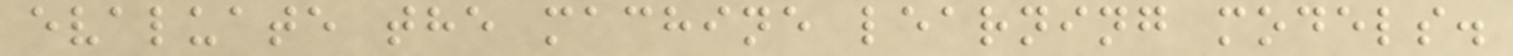evaluate the machine learning models.
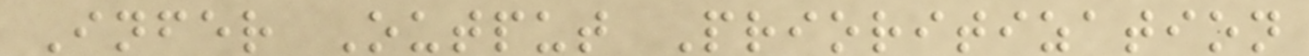Infer Output Prioritization
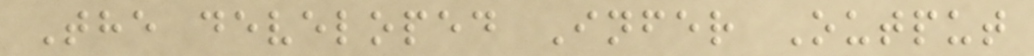The developed Infer Output
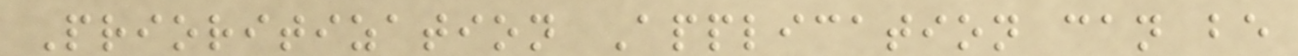Prioritization Application can be
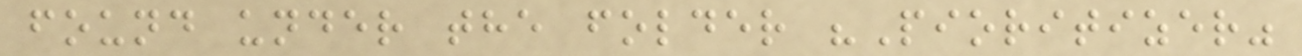found under the folder "Pioritizer"
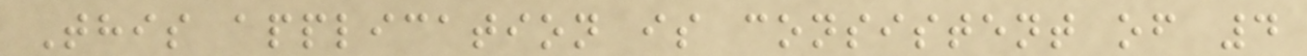This application is consistent of 4
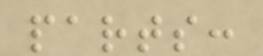parts:
